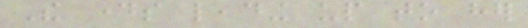The days leading up to her
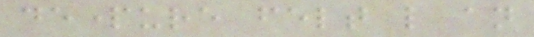departure felt like an
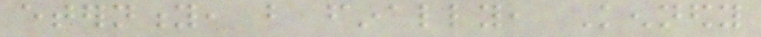eternity, but finally, Kennedy
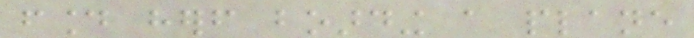found herself boarding a plane
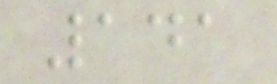141
